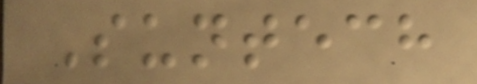Suntech
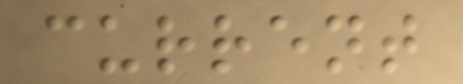current
